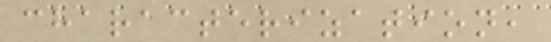characterization,
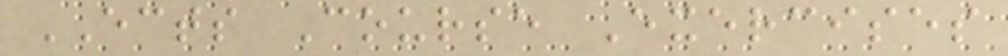ECTS Course Exercises
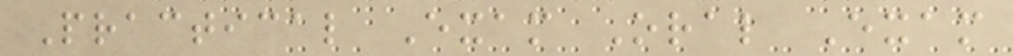Practical Exam Oral Exam
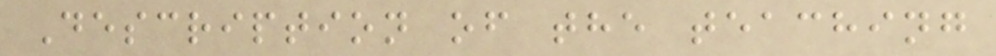Description of the teaching
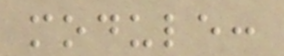module:
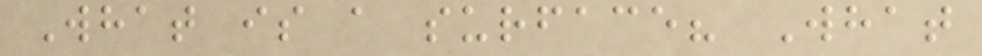What is a surface? What
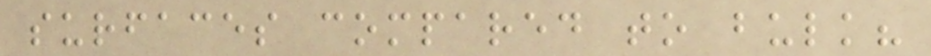surfaces compared to bulk?
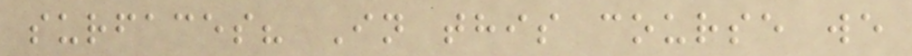surfaces? In this course we
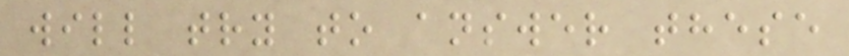will try to answer these
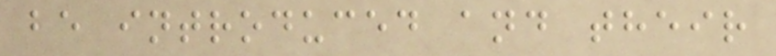be introduced and their
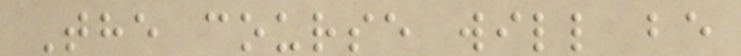The course will be
